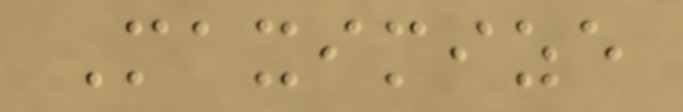Maximize
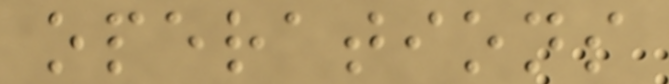operations
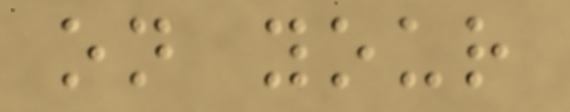on your
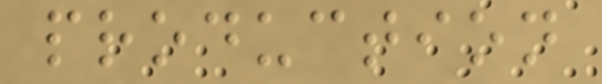production
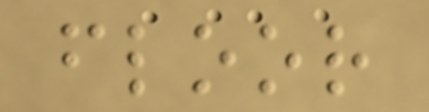floor
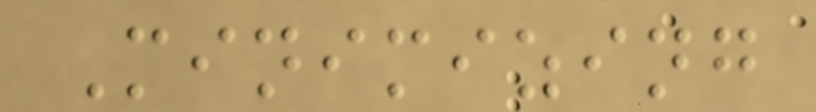Minimizing
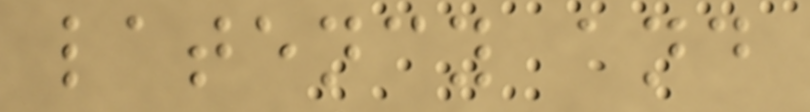latency and
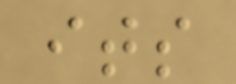its
